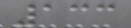133
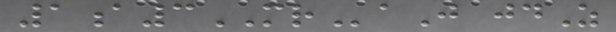1a3MRaJ jdZ
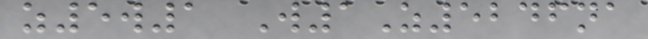z5w1 W1Z5246na
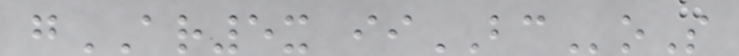gAR5x iiBCoS
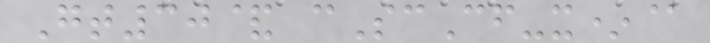Gt30& cScCf-x*@
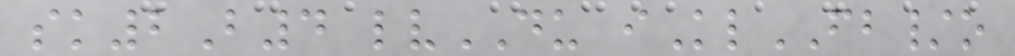sk2B4 lvDU iKlFB/o
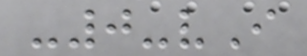-0-vI
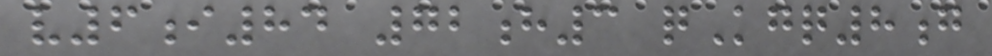v6i84 72h3 qKgq8g
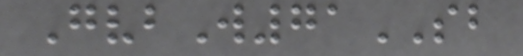GvbW71SB
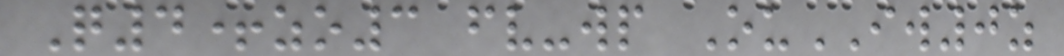Q4+zo3 fv-wp OuIW0z
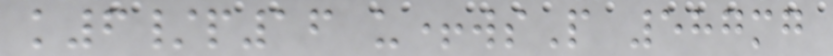k6/p16 u+wsP 587mg
